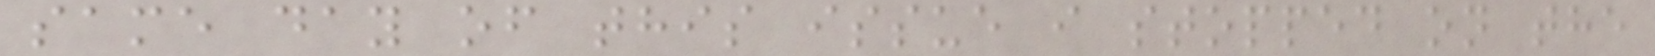same day of this issue i stopped on the
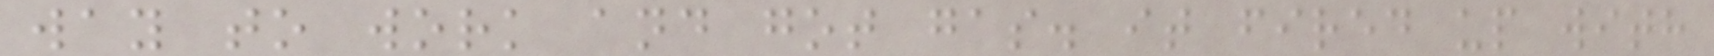way to work and got gas. it fired up with
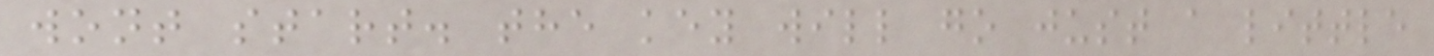wont start. the key will go just a little
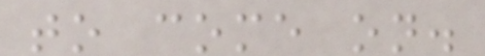to come on.
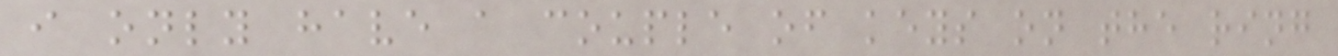i only have a couple of keys on the ring
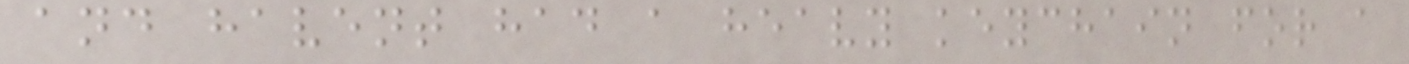and havent had a heavy keychain for a
